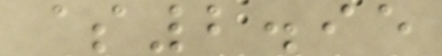$2.95
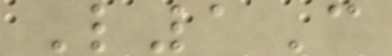L1C
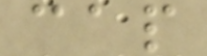cap
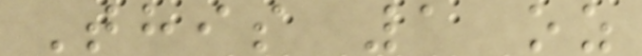This 1 oz
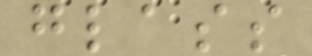glass
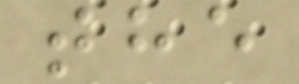the
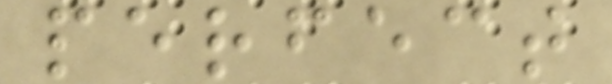perfect
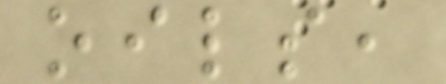oils,
